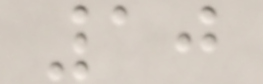10
